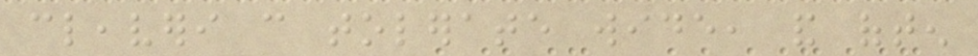cleaveri can tolerate wide, and often
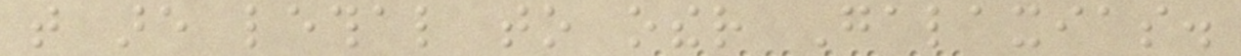that are lethal to other Galaxias.
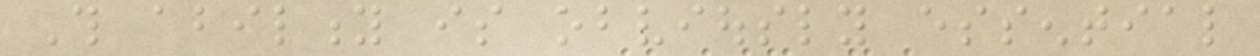This ability is obviously essential
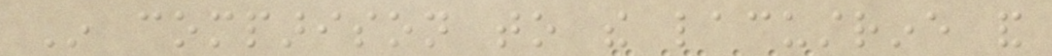In comparison to the lacustrine and
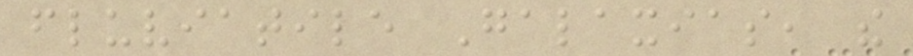fluviatile Galaxias, the
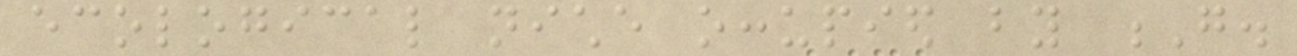ecological niche occupied by G.
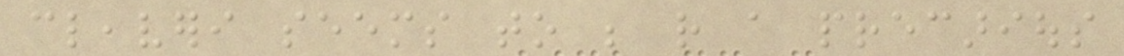cleaveri seems to be rather a precarious
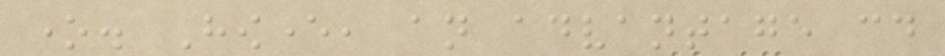one. However, an advantage could
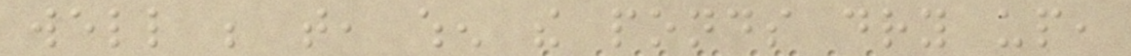well be that, when the ponds dry up,
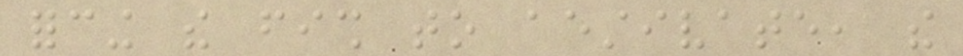forcing the fish to aestivate, the
